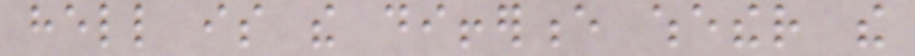hell is the difference whether the
